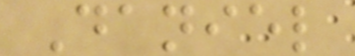Daniel
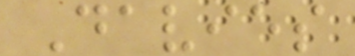Davies
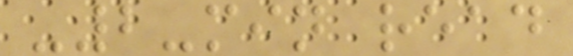-2-min read
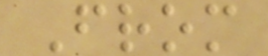From
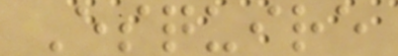Esquire
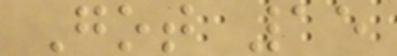Got 15
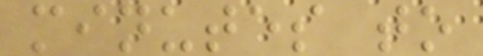minutes to
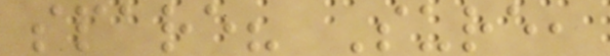spare? Sure,
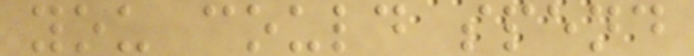you could spend
